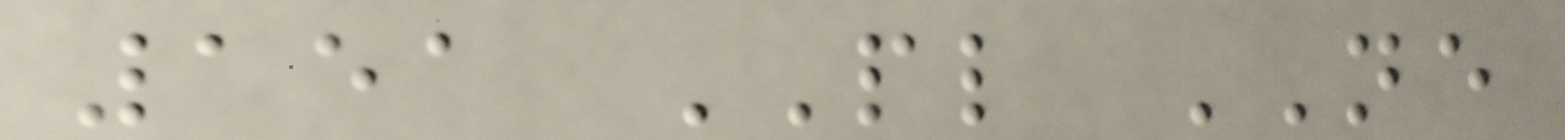151 PL NE
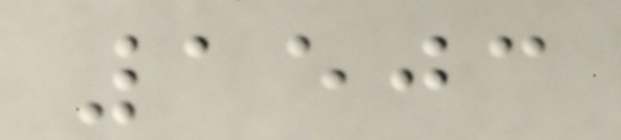1503
